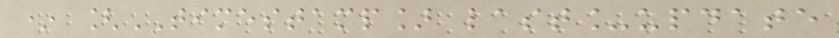* [TIMESTAMP] last_update
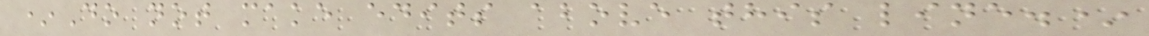*Do not make edits above this line.*
